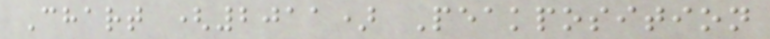Chart (2011) Peakposition
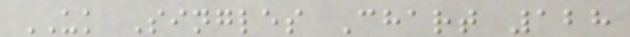UK Singles Chart 128
